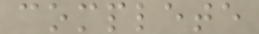complete
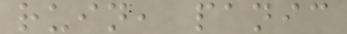ruin, panic
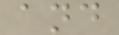and
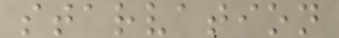starvation
